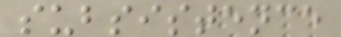subsistence
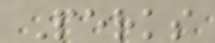Perks
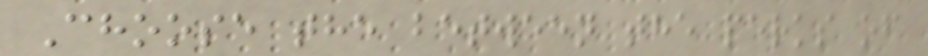Choose the between the perks of
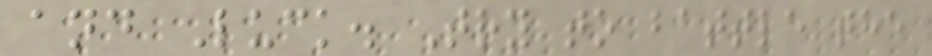and Luck. Try to battle the
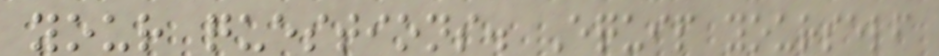your questions. Equip yourself
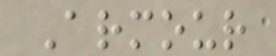Armour
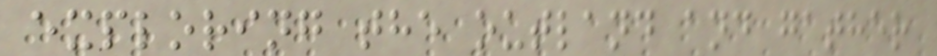exploring the outland and gather
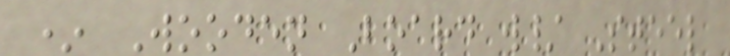* Wooden Board w/ Steel
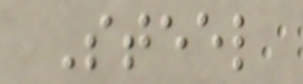Steel
